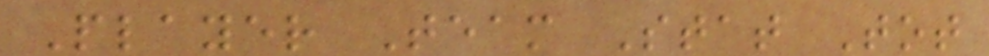Player Team Stat Tot
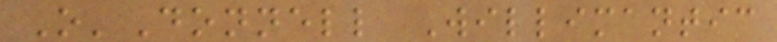O'Donnell Willimantic
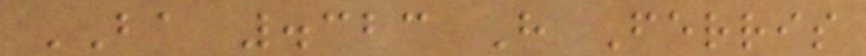BA .323 H Ferris
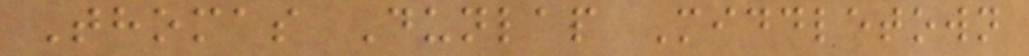Thomas Dunlap Middletown
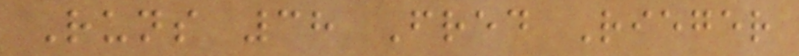Runs 38 Fred Rieger
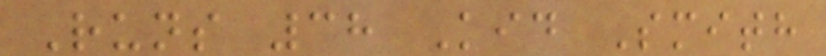Runs 38 Kid Smith
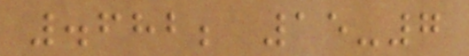.682; 15-7
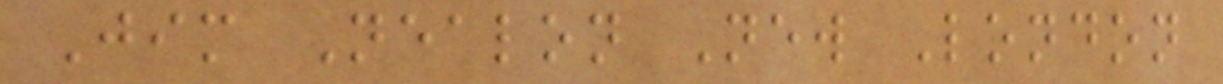Jim Nealon New London
